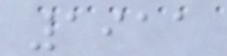1911
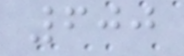600
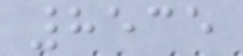8535
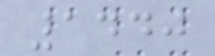1440
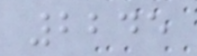2245
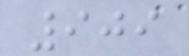909
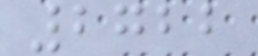2722
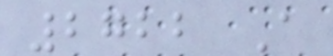2722 A
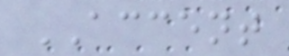ACCENT
